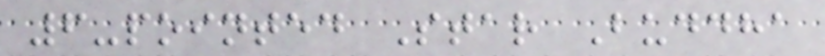6-pointed Star Buddha
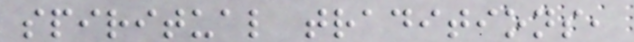spiritual traditions,
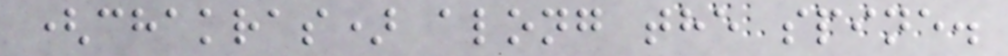(chakras) along the spine.
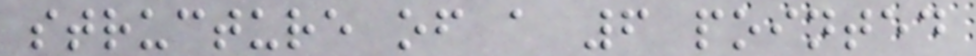structure of a 6 pointed
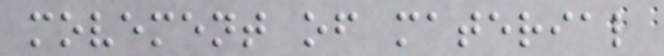movement of material
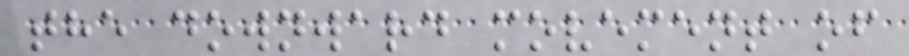the downward movement of
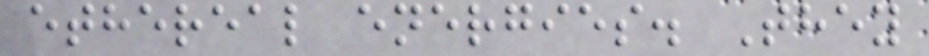ethereal energies. They
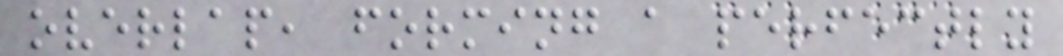overlap, forming a perfectly
